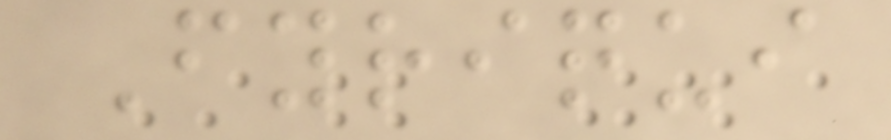Fyriqui
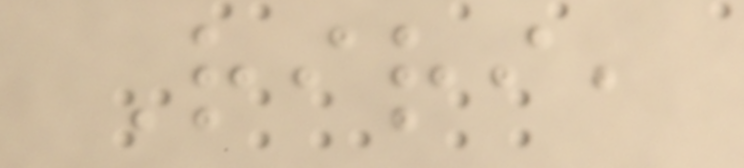Riri,
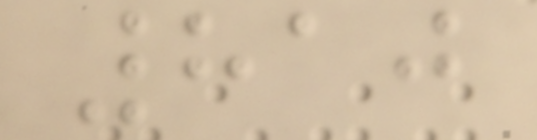810
